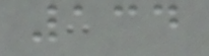134
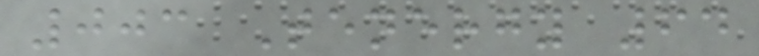003 Tenergy 64
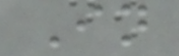In
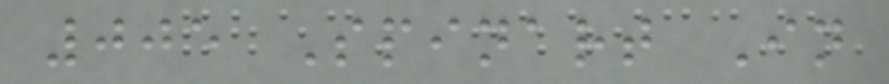005 Spinart In
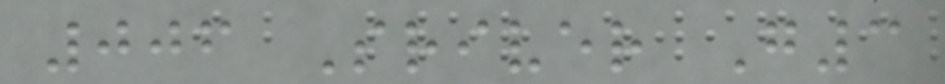006 Sriver G3
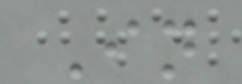In
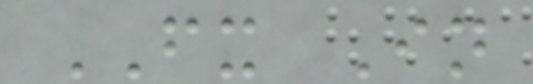FX In
